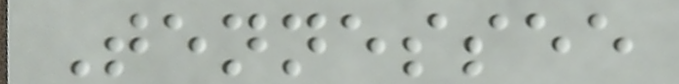Tennessee
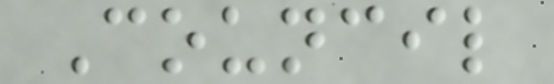Council
